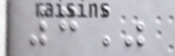7%
